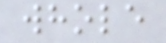whole
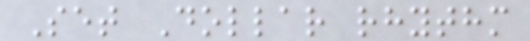Set Dollar rhythm
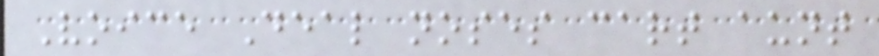Voice Deal noses cart aunt
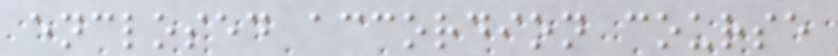enclosed accordion course
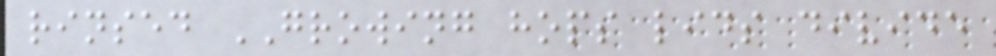rinsed GROWING hops lids divide
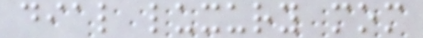dial luxury mom
